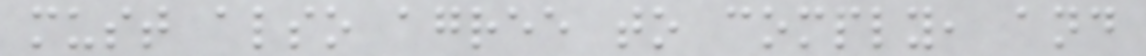must also agree to comply, and
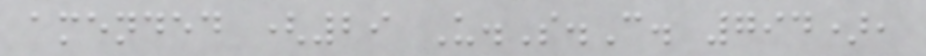amended (29 U.S.C. 794),
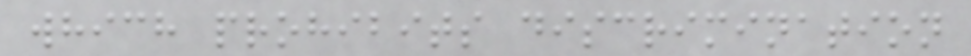which prohibits discrimination
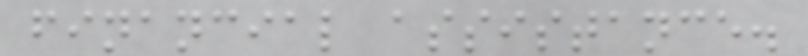financial assistance.
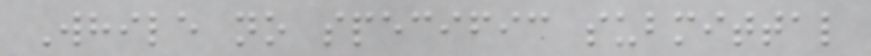While no specific submittal
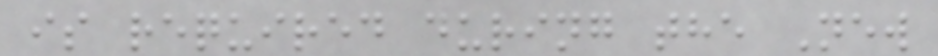is required during the New
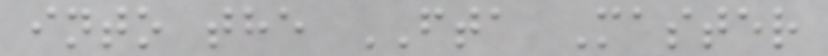into the FTA Master
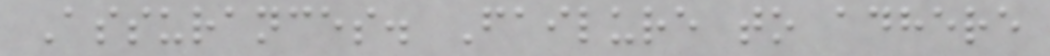Assurances. Failure to adhere
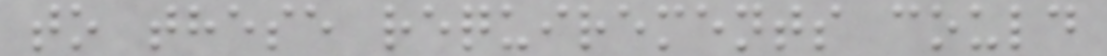to these requirements could
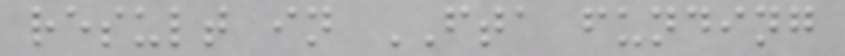result in FTA funding
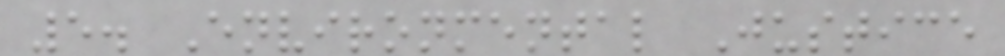5. Environmental Justice
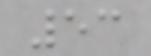53
